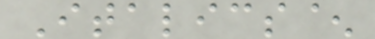Italics^
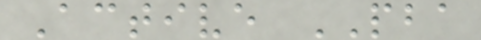Active PBA
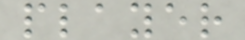player
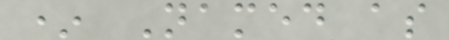* Named as
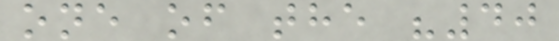one of the "40
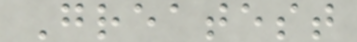Greatest
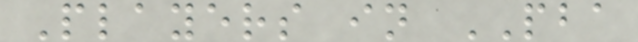Players in PBA
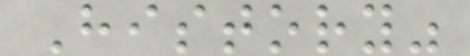History"
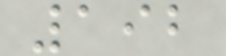192
